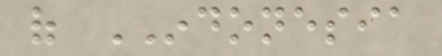of INDONESIA
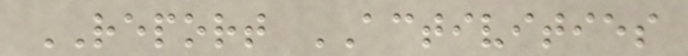REPORT ACTIVITIES
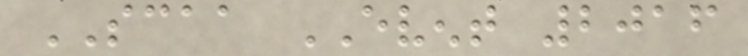SCAA EVENT 2016
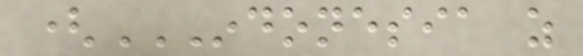(INDONESIA AS
